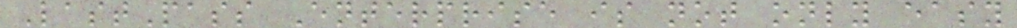LastPass Enterprise is not only easy
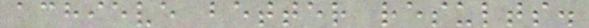achieve better results.
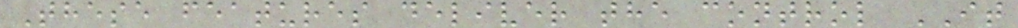These features deliver the control IT
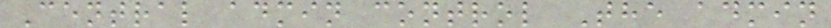Central admin control The admin
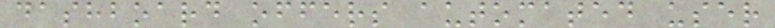dashboard offers automated user
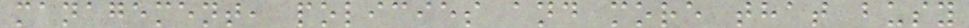management, policies and more that busy
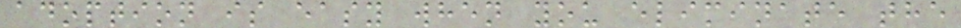adoption is easy when you eliminate the
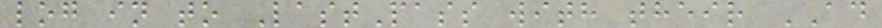log in to LastPass with their AD
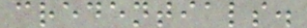credentials.
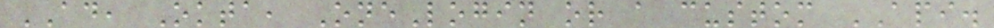AD, Okta, OneLogin or a custom API.
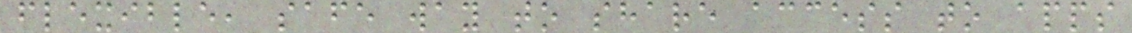flexible, safe way to share access to apps
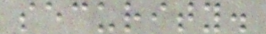security.
